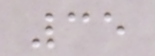35
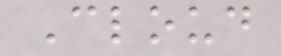Cloud
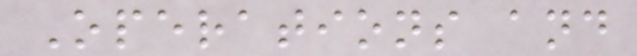Operations and
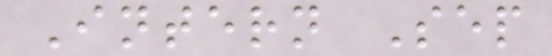Intern Sep
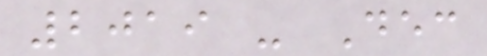2019 - Dec
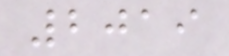2019
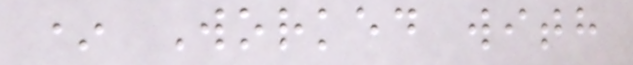* Worked with
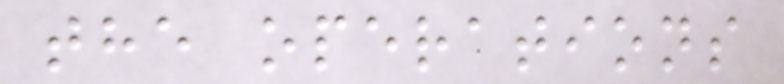the operations
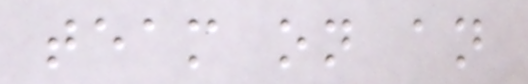team on an
